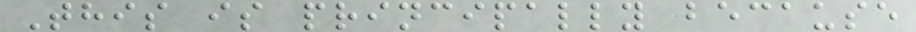This is principally because
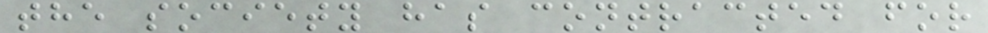the society has contracted for
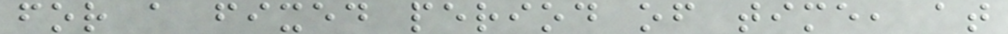for a fixed period of time, at
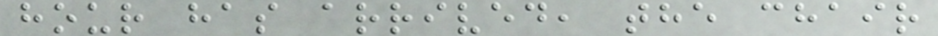hour has arrived, the chair
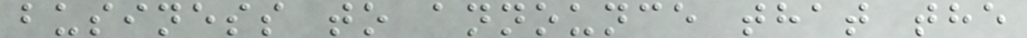business to announce that the
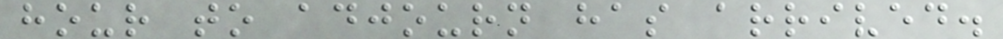hour to adjourn has arrived.
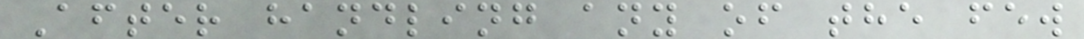After handling any of the few
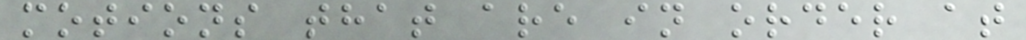motions that are in order at
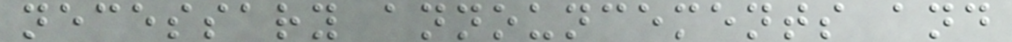necessary announcements and
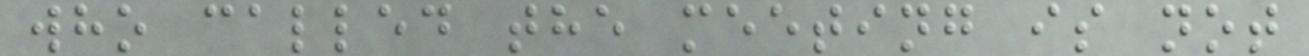who called the meeting is not
